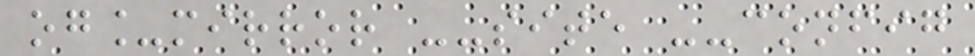og_mirror --site --config
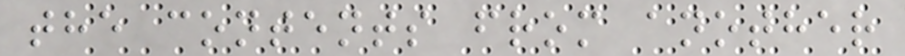the contents from another
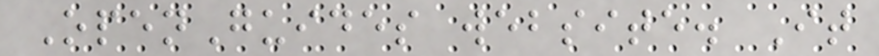OpenGuides website. It
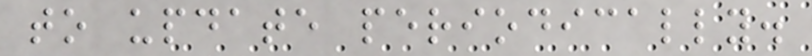to update periodically.
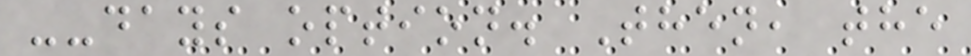--days option. Then, the
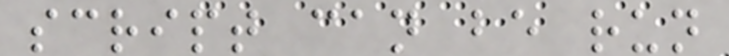script can be run
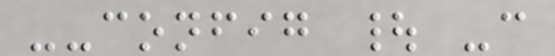--config | -c
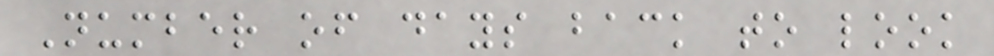Number of days back to look
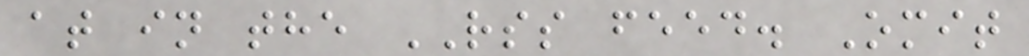at in the RSS feed. Omit
